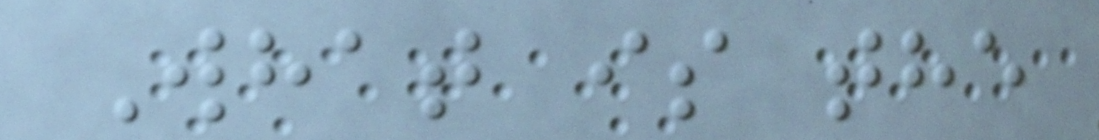What is the
